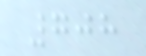708
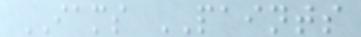IAMS PAINTS
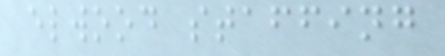elwood staffing
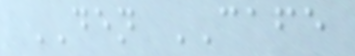DEN CAFE
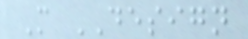M DESIGN
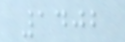1402
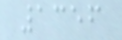1356
